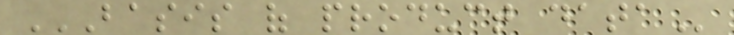BASIS OF PRODUCT DATA
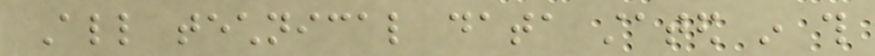All technical data stated in this
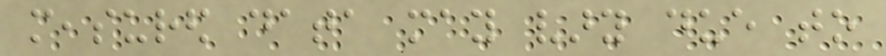measured data may vary due to
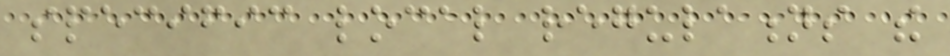specific local regulations the
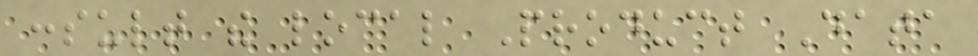consult the local Product Data
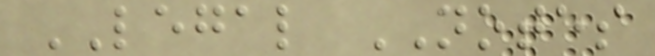LEGAL NOTES
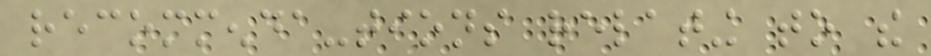recommenda-tions relating to the
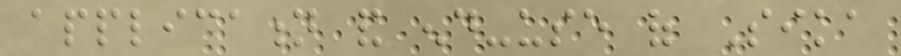application and end-use of Sika
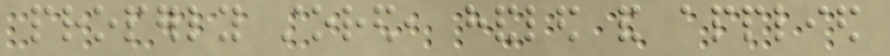properly stored, handled and applied
